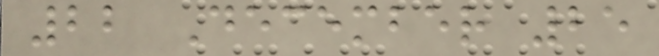22 December 25
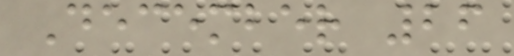December 26
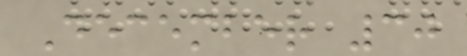December 30
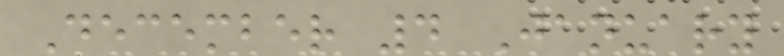December 4 January
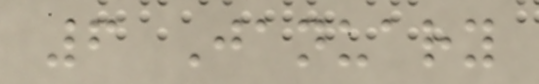6 January
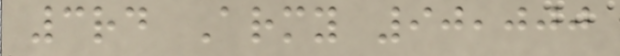3rd Army 90,000
